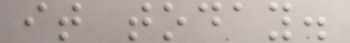it today.
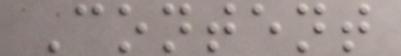Content
